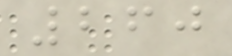260
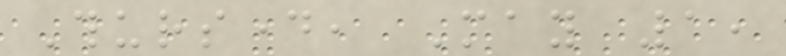Thursday, May 1,
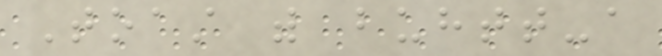Toast with buhtt-a
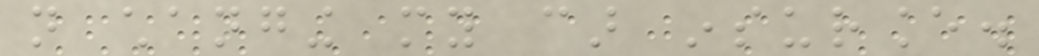not changing my car insurance.
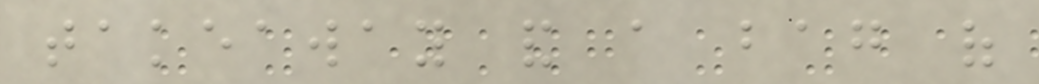takeaway and a bag of
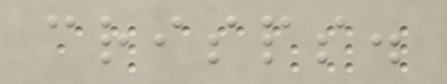crisps.
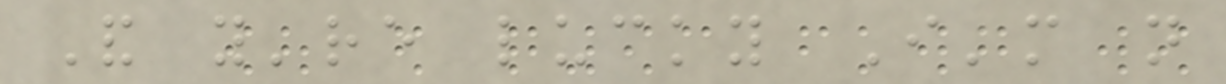And you're lucky I'm not
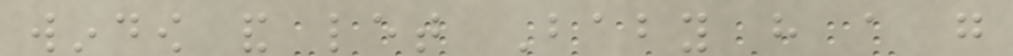window and let Baby have a go
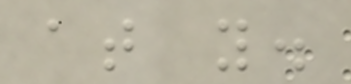at you.
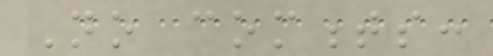No comments:
